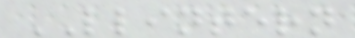LLINTERN
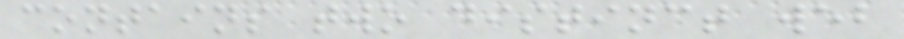contains two distinct web
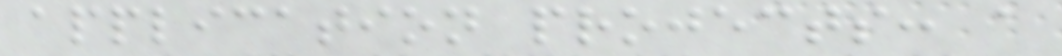application projects: a
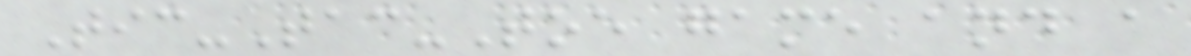Tic-Tac-Toe game and a
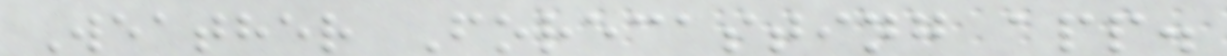Weather Forecasting app.
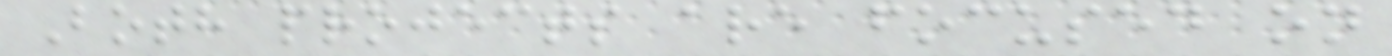Both projects are focused on
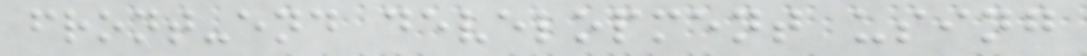front-end development using
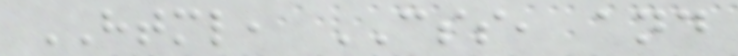HTML, CSS, and
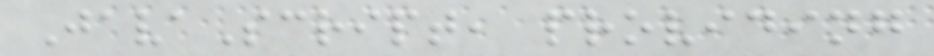JavaScript, providing
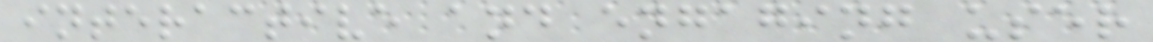interactive and engaging user
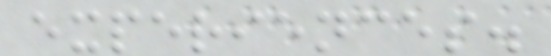experiences.
